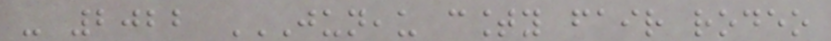- 2022 JUNEAU COUNTY FAIR RODEO
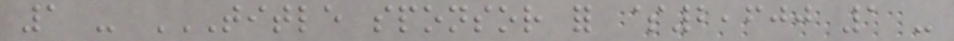1 - TITLE SPONSOR FOR $2,600 1 -
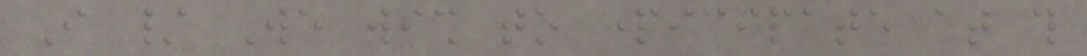I / We wish to participate at this
